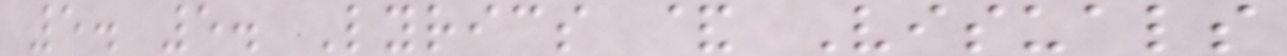5. 5. Lyrics & Visuals
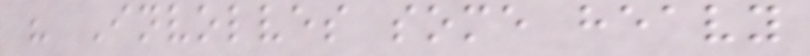" Involves some heavy
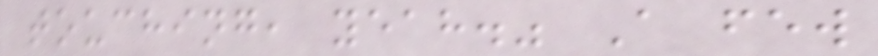touching, yeah." A few
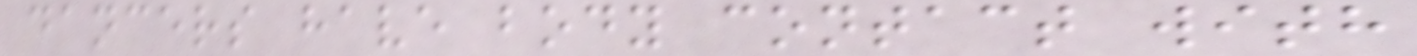dancers have body contact with
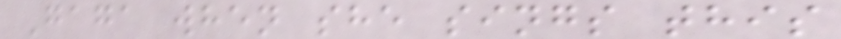Gaga when she sings this
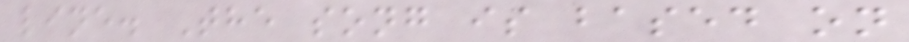line. The song is based on
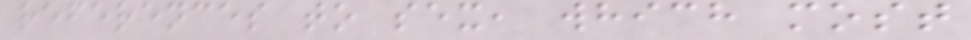references to sex, which most
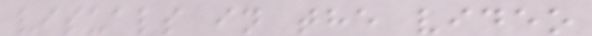visuals in the video
